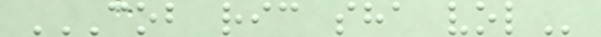COB RIC SHA VOL
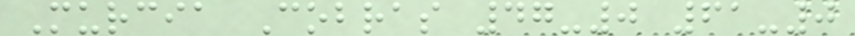Murcia Cobras 47-0 61-0
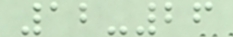12-26
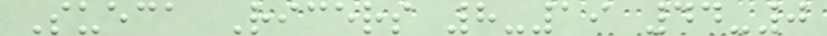Sueca Ricers 8-19 44-0
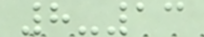8-13
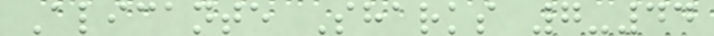Alicante Sharks 7-44
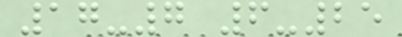17-7 6-25
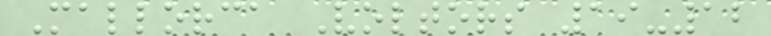Mallorca Voltors 19-12
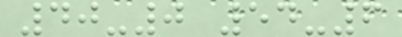40-0 54-6
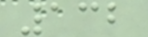132
